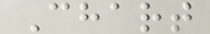Chart
